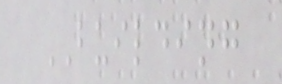BUILDING
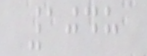1048
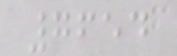7654
